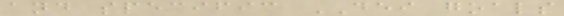and specific DEI goals
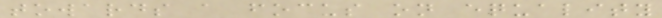towards a focus on equality
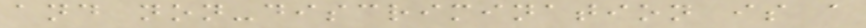and non-discrimination is a
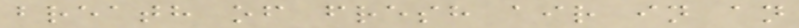breath of fresh air in an
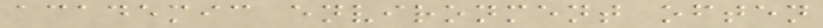academic environment often
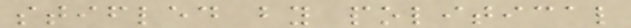stifled by political
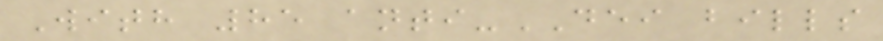With 85 anti-DEI bills
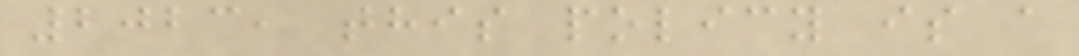2023, this policy is a
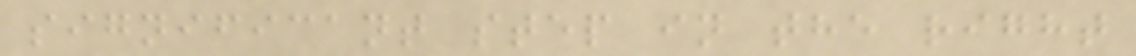significant step in the right
